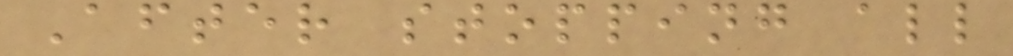After stopping all
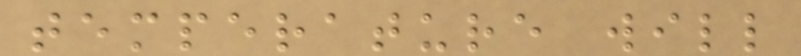temperature will
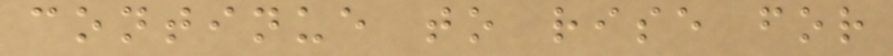continue to rise for
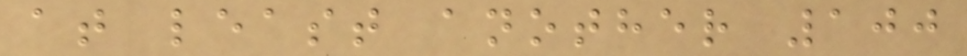at least another 100
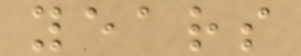years
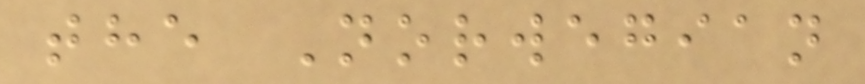the Norwegian
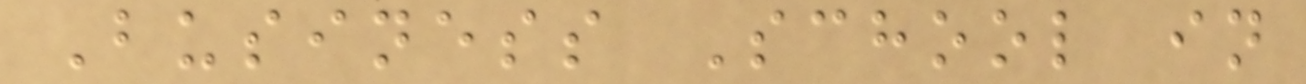Business School in
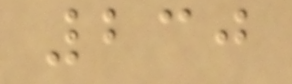230
